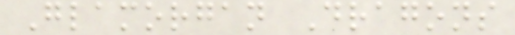Glamorgan Dragons
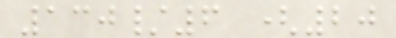130/6 (20
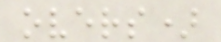overs)
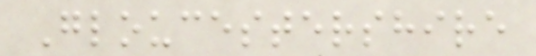Gloucestershire
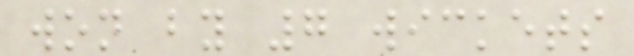won by 7 wickets
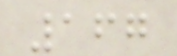167
